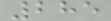285
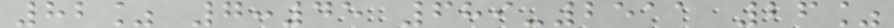82% 7:45 689-2511 26%
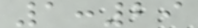1:29
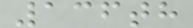136th
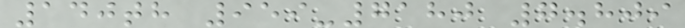140th 959-7180 7.809
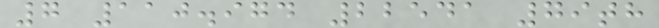7 110.974 22541 79th
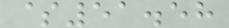$51.58
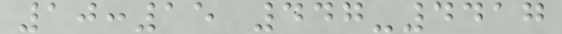10:15 447-4417
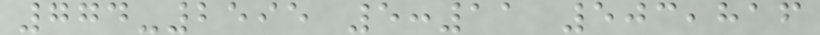774-2595 5:11 503,816
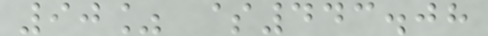90% $443.08
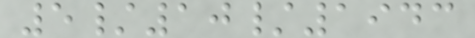5/10/1943
